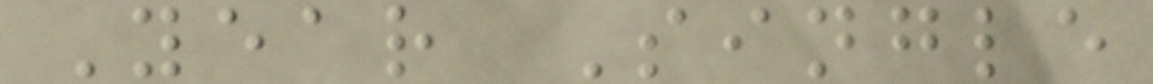Year Single
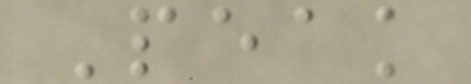Peak
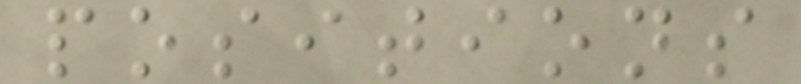positions
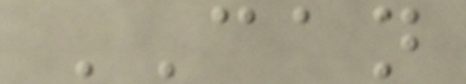CAN
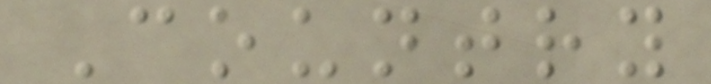Country
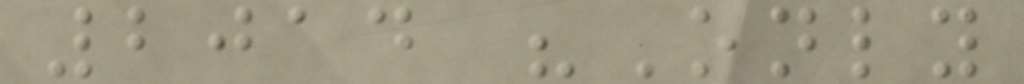2014 "Only
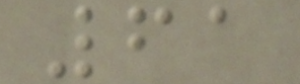61
